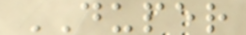DUPER
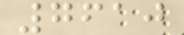7610
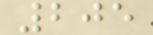205
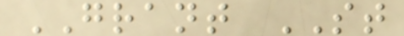GRANT ST
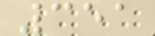351
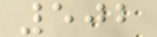502
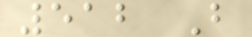512 B
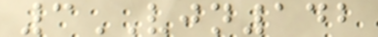3VJN142
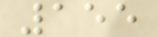155
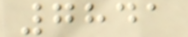7841
